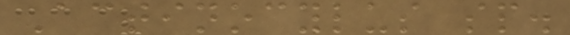Actinocylus sp.
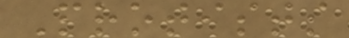Protists
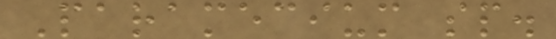Paramecium sp.
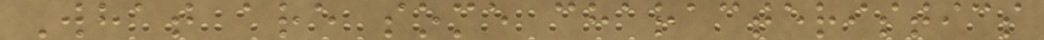What are some characteristics
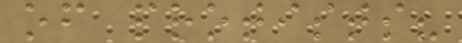of protists?
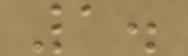1.
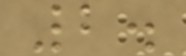2.
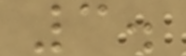3.
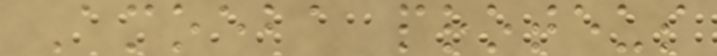Amoeba proteus
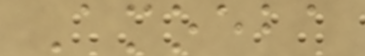Amoeba
